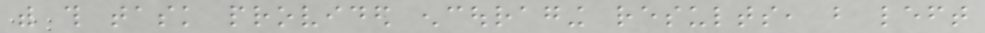with this task provided encouraging results, but left
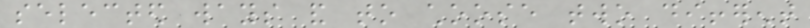selected ways and to choose two different
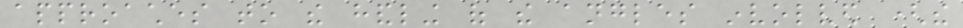approaches to the handling of the angles involved (the
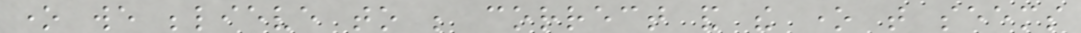one we believe to be correct and the one that seems
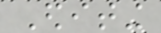Editing
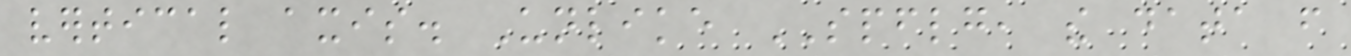vertical axis. Unlike SPFLG, the data from
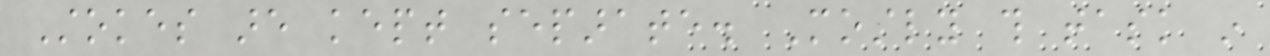Stokes are kept separate. Mostly this task in
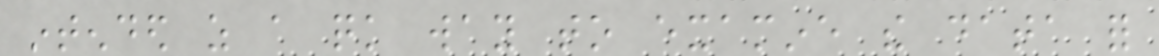intended as a quick way to examine the data for
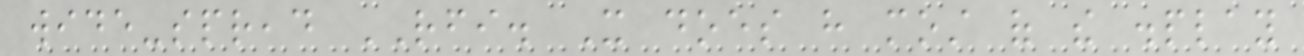wide-spread RFI. It does have most of the display
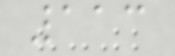113
